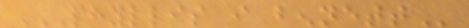PHYLLIS I BENNETT
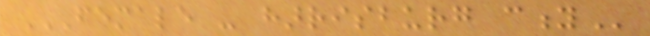FEMALE - HARRISBURG CITY
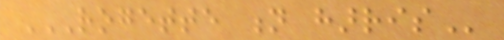ROGETTE N HARRIS
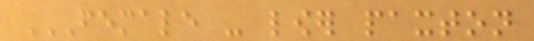FEMALE - LOWER PAXTON
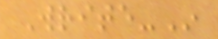Write-In
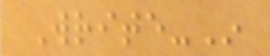Write-In
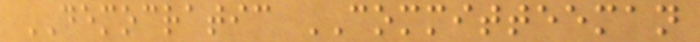DEMOCRATIC COMMITTEEMAN
